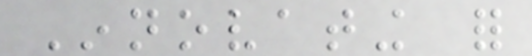Innovating for
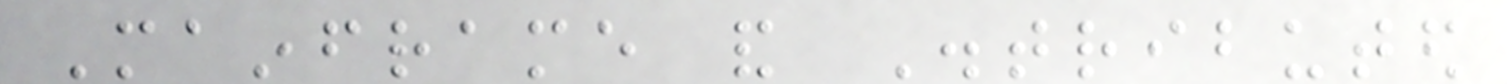Mainframe and Distributed
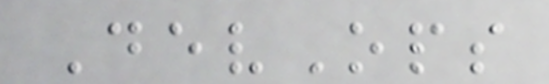DevOps
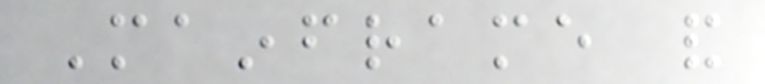Mainframe and
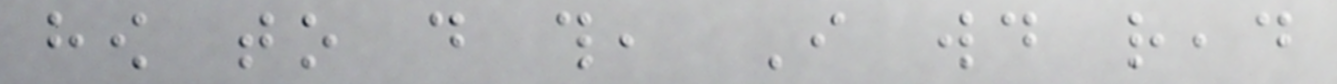how to do this, I would read
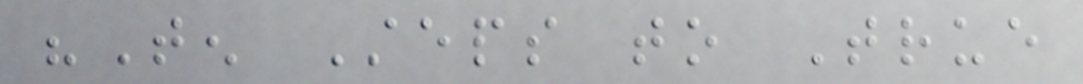"Ten Steps to True
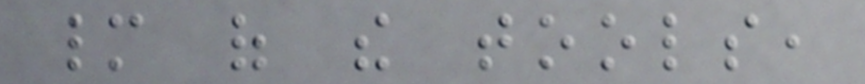many of the tools,
